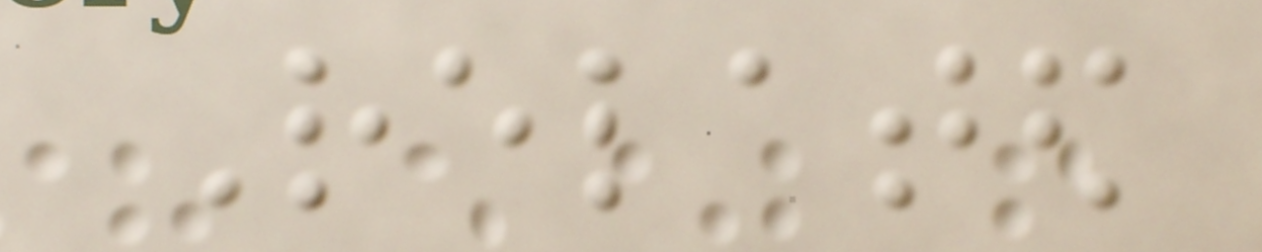Related
